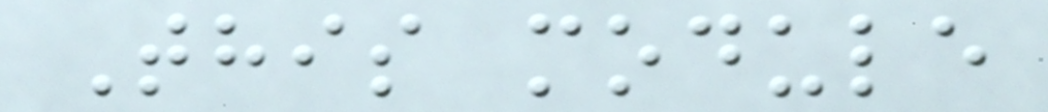This module
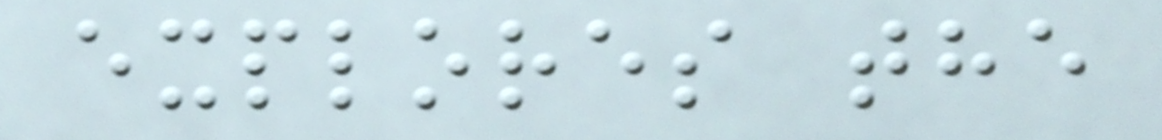explores the
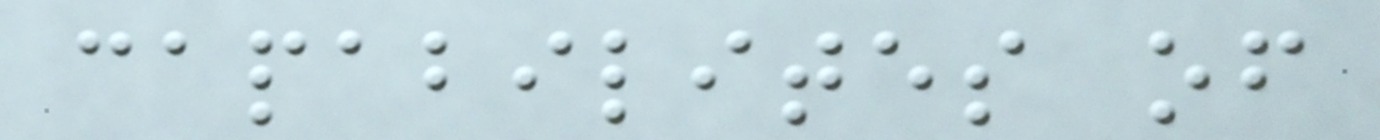capabilites of
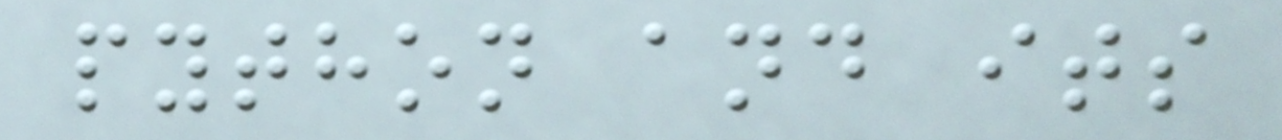python and its
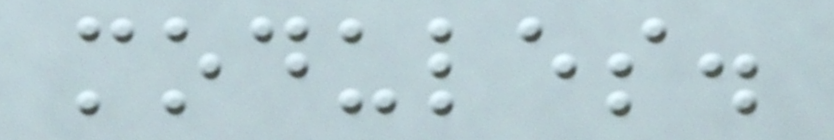modules.
